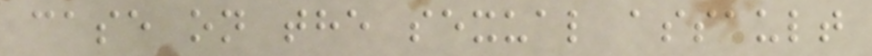case on the sexual assault
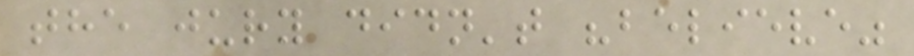the jury didn't "believe"
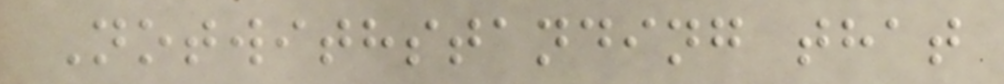Notwithstanding that
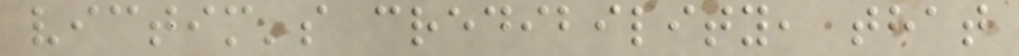victim's credibility, that
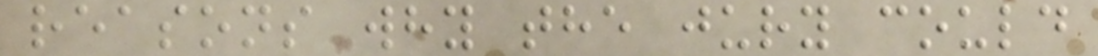reasons why the jury could
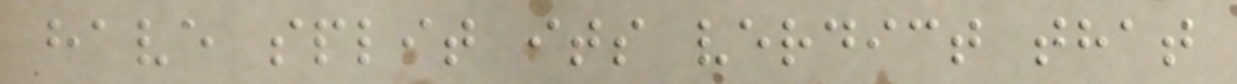have split its verdict that
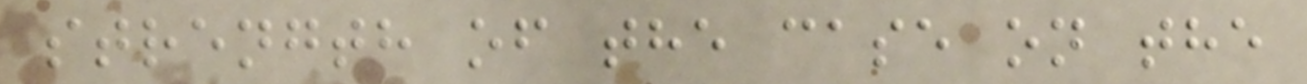strength of the case on the
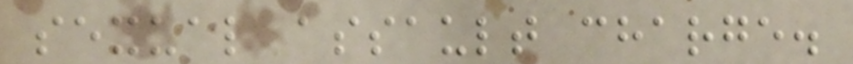sexual assault charge.
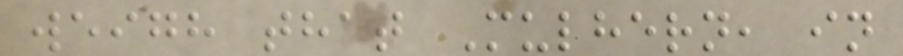weigh that Mulhern, in
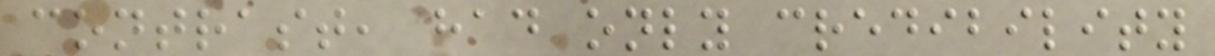contrast, had only credibility
